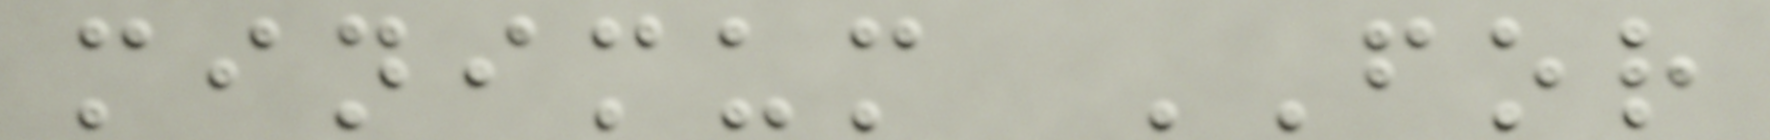minimum FOR
